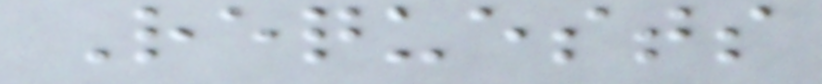Requests
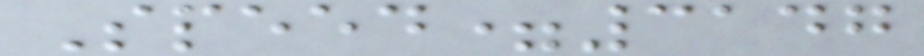Speed=3147
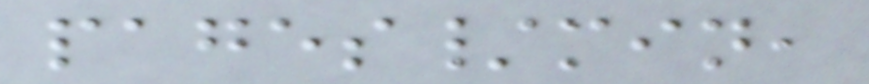pages/min,
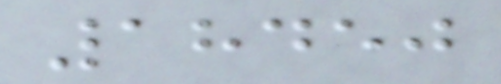18450
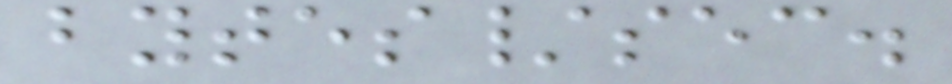bytes/sec.
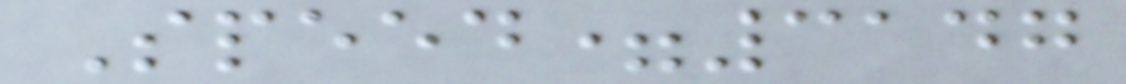Speed=3147
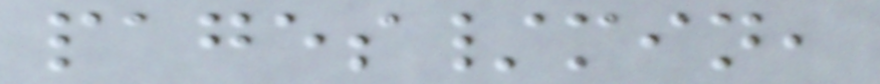pages/min,
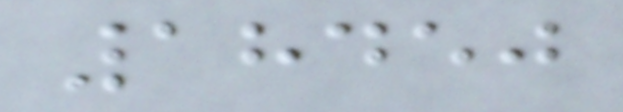18450
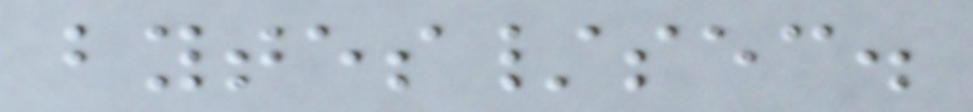bytes/sec.
